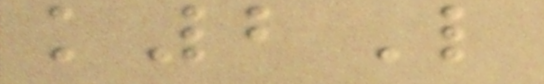k2L
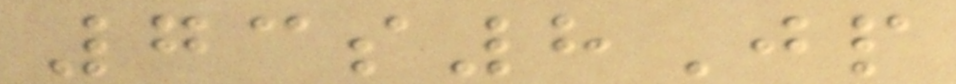73s8Jp
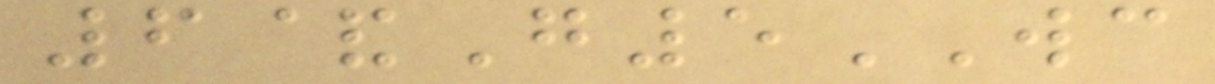6&G5WC
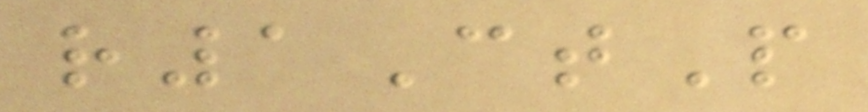r1CtP
